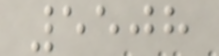5508
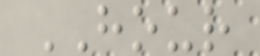HOUR
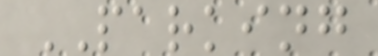PARKING
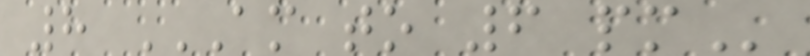8 AM TO 6 PM
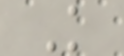K
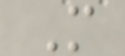M
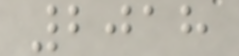2018
